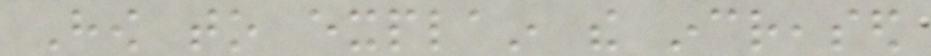How to explain the increased
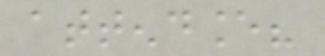attendance?
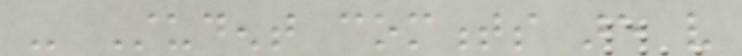- Student comments are very
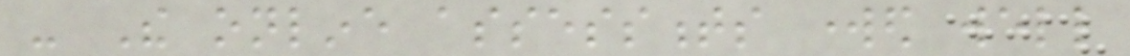- The online assessments worked well
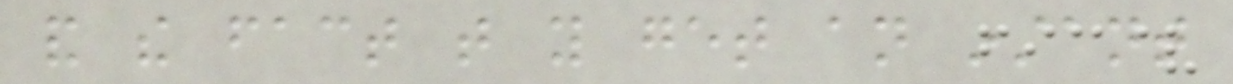and the fact that you get an instant
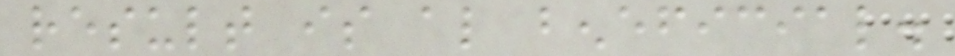result is also beneficial.
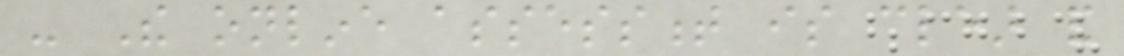- The online assessment is clear and
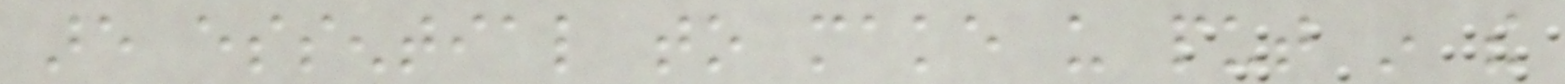are essential to make us put in the
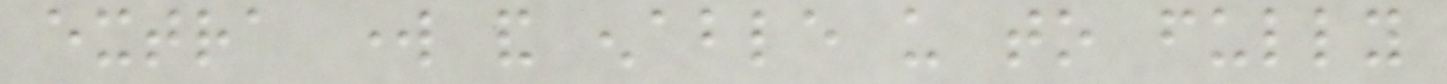extra work and enable us to fully
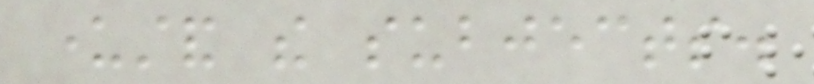understand the subjects.
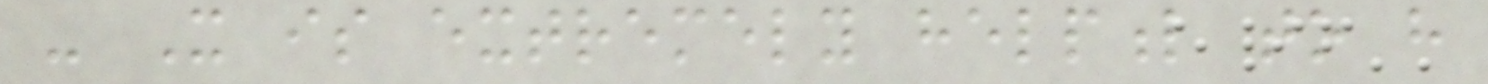- It is extremely helpful to have
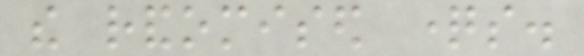the randomised questions.
